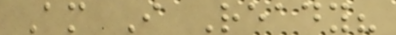Am I Ready?
